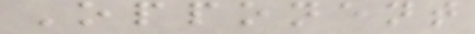Opponent
